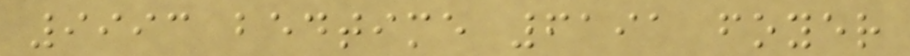9993 bedtime 6191 foyer
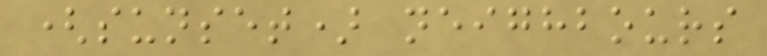(sunset) neighbours
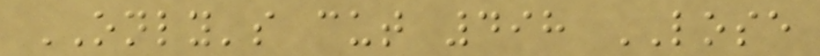ONLY's cut 498 LOSE
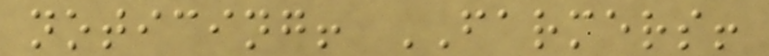noticing! FARMERS!
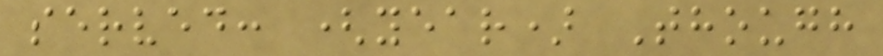served: (year) Though
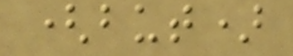(but)
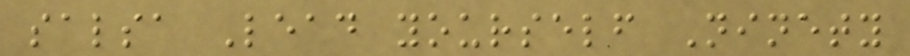salsa Lead yourself Ninety
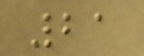21
